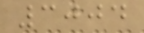3004
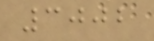3002
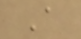A
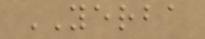YERBA
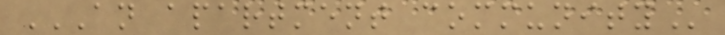AN APARTMENT COMMUNITY
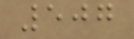507
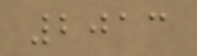2013
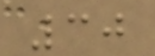30
